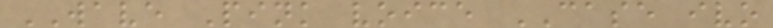WAVE Pink voice CASE ivo
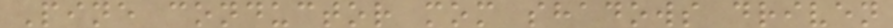Pine conductor mom shadows driven
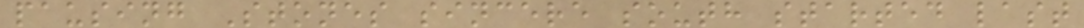pausing Stones sincere south started last
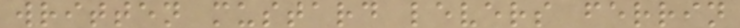written mustard levers ferrin
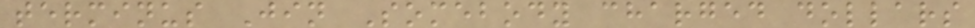terminus Jin Somebody charged dollars
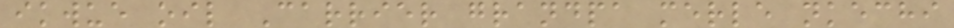ikwue oil Carrier grandpa merle nkechi
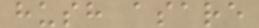hush asare
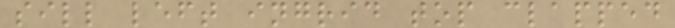sill left ingrid top clapped
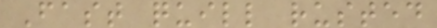Fast quill rusted
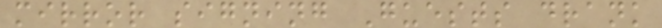mirror signing Guests drank
